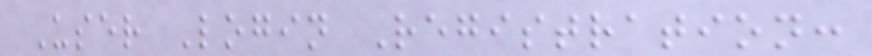User Login Registration:
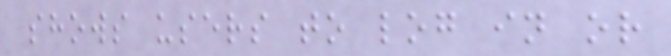shows users to log in or
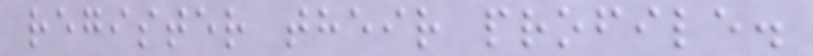register their profile.
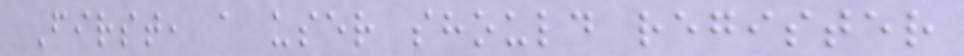First, a user should register
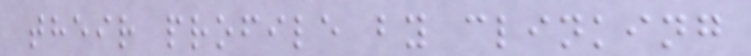their profile by clinking
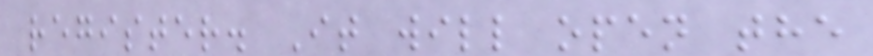register. It will open the
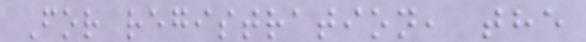For registration, the
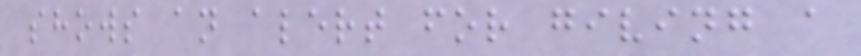shows an alert for giving a
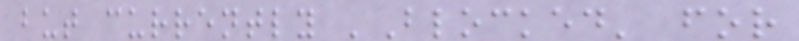but currently 'Blocked' for
